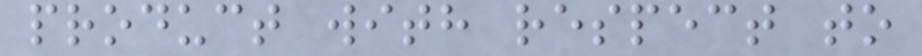product with respect to
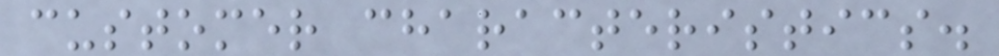customer characteristics.
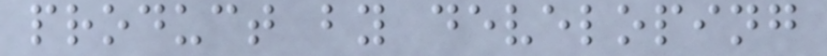product by developing
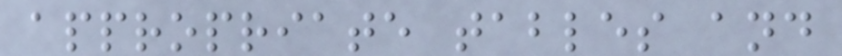appropriate tables and
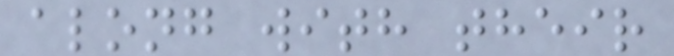along with their
